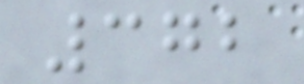372
